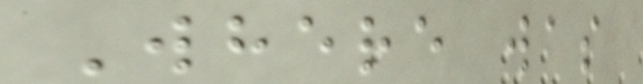Where was
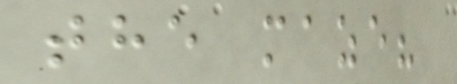the maze?
